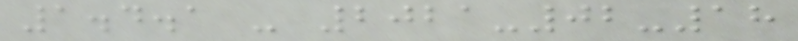1.4.1 - 2021-02-18
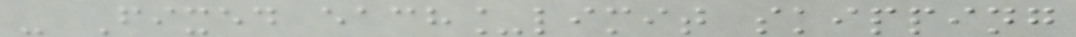- Fixed each_limit skipping
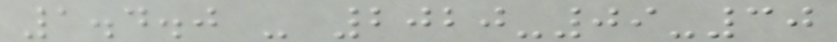1.4.0 - 2020-09-30
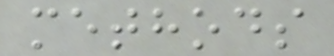methods
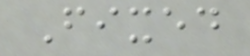Fixed
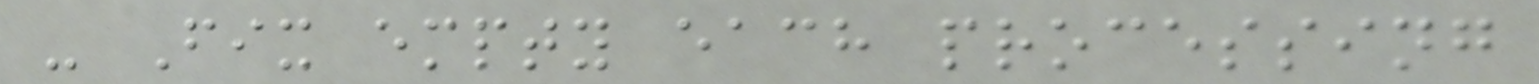- Fix empty each processing
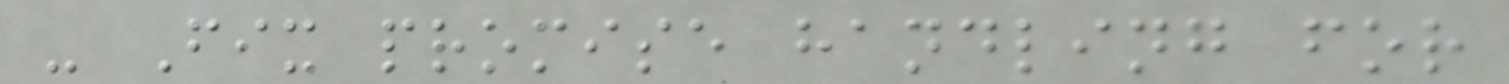- Fix promise handling for
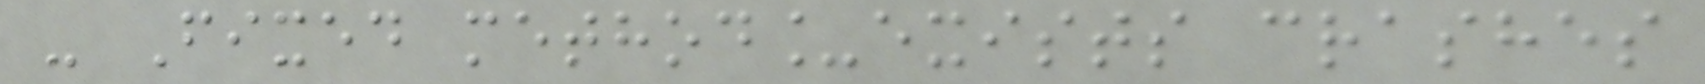- Fixed method_exists crashes
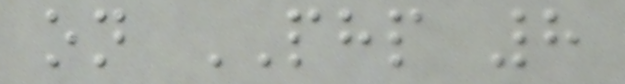on PHP 8
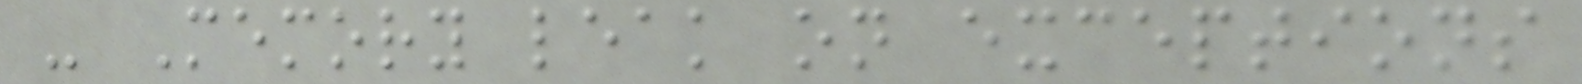- Memory leak on exceptions
